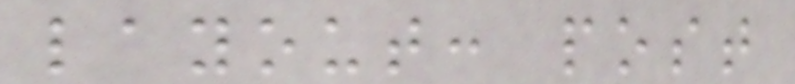layout: post
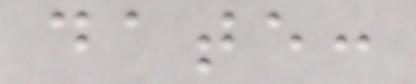date:
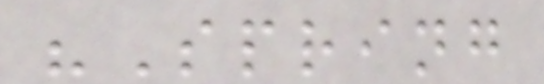"Spring
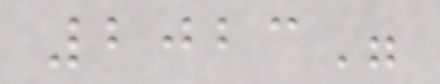2023"
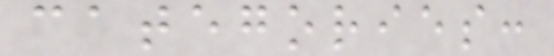categories:
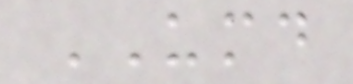UMD
